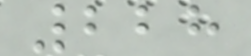228
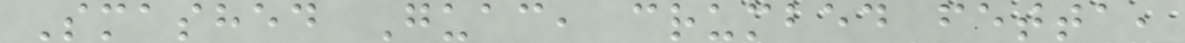Smashed Guac, crumbed fetta,
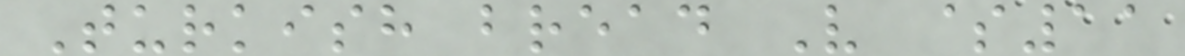Turkish bread V $11
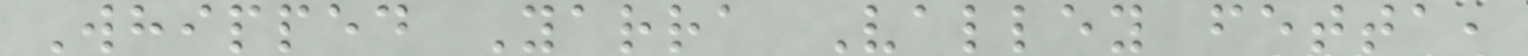Whipped Yarra Valley fetta,
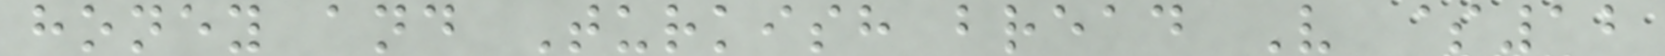honey and Turkish bread V $12
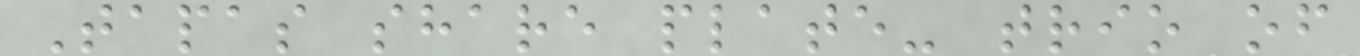Tapas share plate- trio of
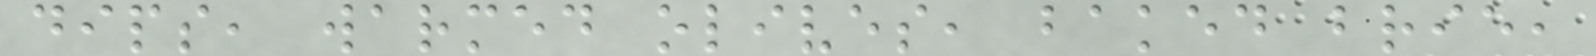dips, warmed olives, baked brie,
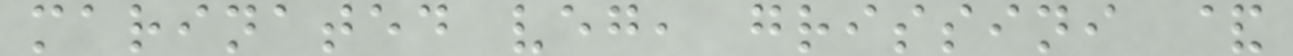marinated veg, grissini &
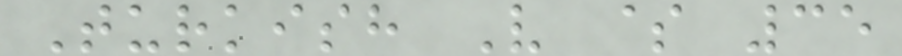Turkish V $ 35
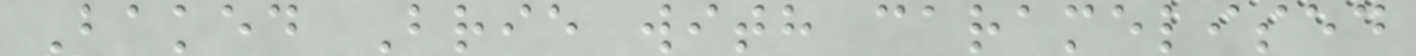Baked Brie with caramelised
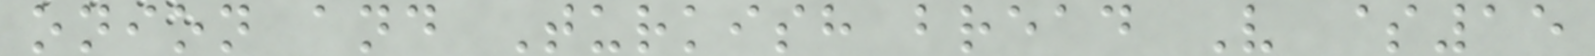onion and Turkish bread V $15
